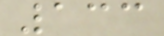133
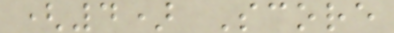(4) Score
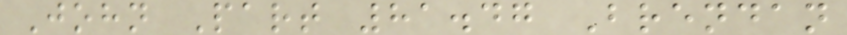John Part 81.47 Brendan
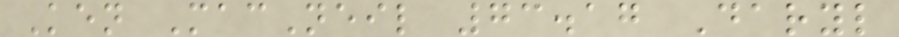Ken MacNeil 73.17 Daryl
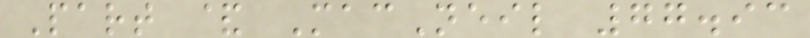Part & MacNeil 77.93
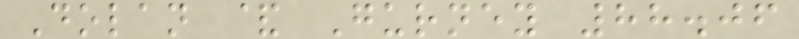Dolan & Gurney 88.06
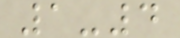1-4
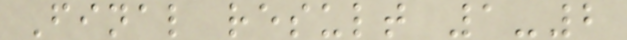Final result 1-2
